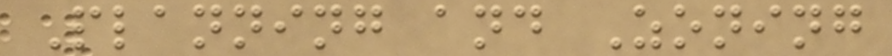Planning and Zoning
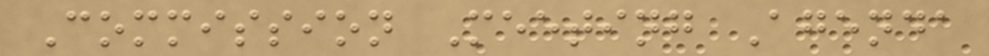Commission Meeting Agenda
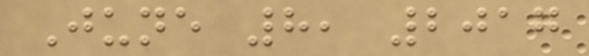June 8, 2017
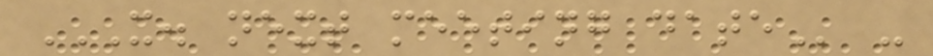X. NEXT MEETING DATE -
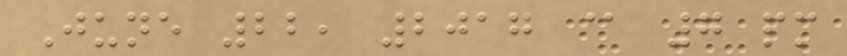June 22, 2017 @ 7 pm
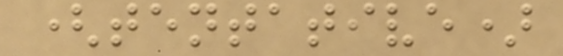(tentative)
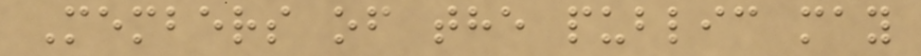Members of the public may
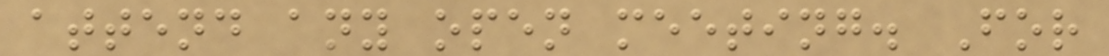attend any open meeting. For
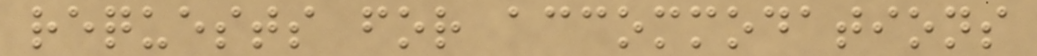requests for accommodations
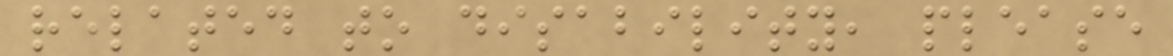related to disability, please
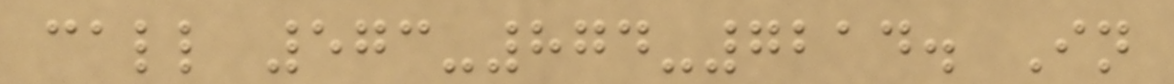call 573-874-7214. In
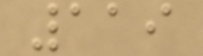119
